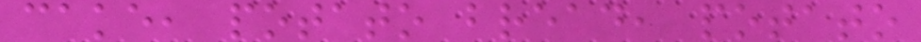cake, potato bread, potato
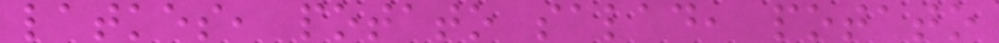latkes, potato salad, potato
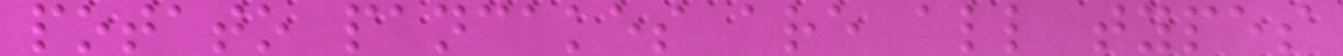potato pancakes are all types
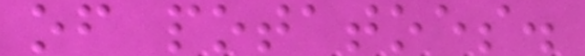of potatoes.
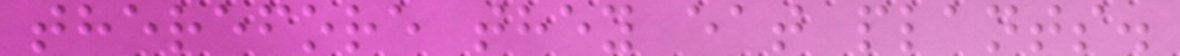therefore they eat plants.
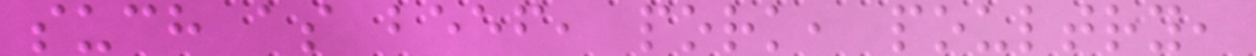such as beef, pork, poultry,
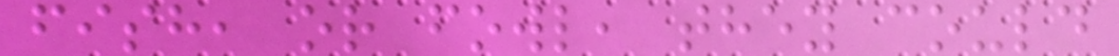fish, or fowl, they could
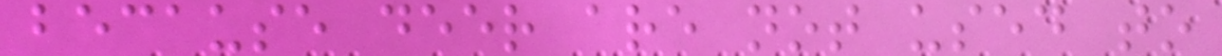because deer are not used to
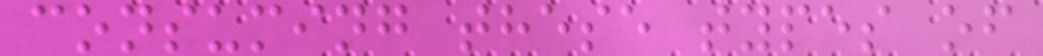consuming these types of
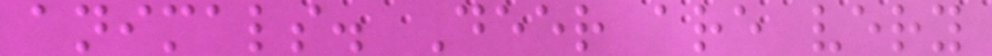animals. Deer are very
